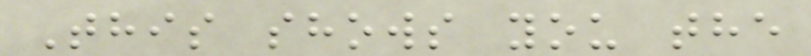This shows you the
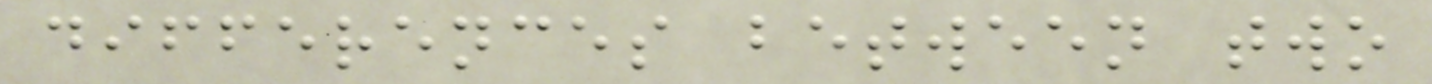differences between two
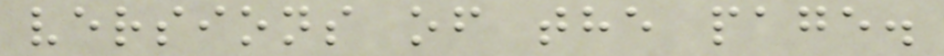versions of the page.
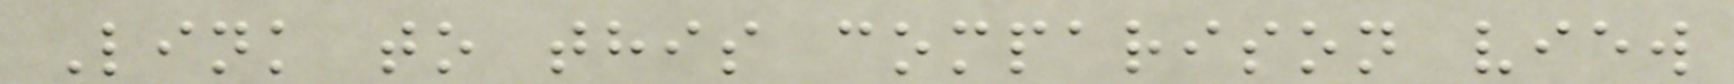Link to this comparison view
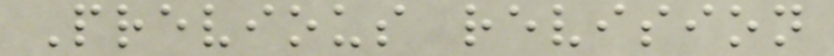Previous revision
